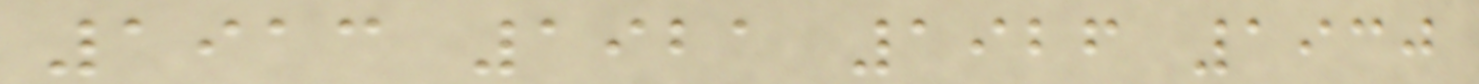1913 1921 1926 1930
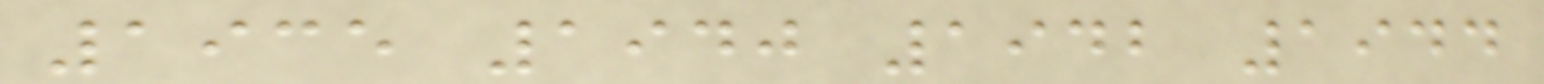1935 1940 1942 1944
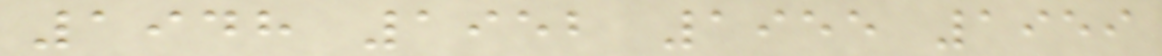1948 1952 1955 1959
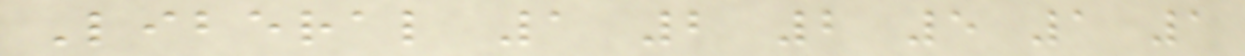Liberal 1 2 2 5 1 1
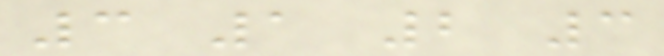3 1 2 3
